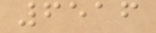6516
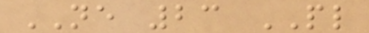NE 23 PL
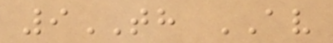9TH AV
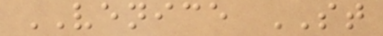VENICE ST
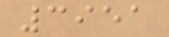3951
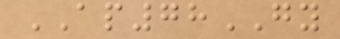AP78GY
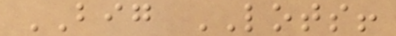BIG LOTS!
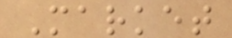Market
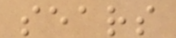sears
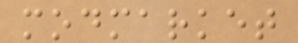modmarket
